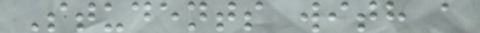Students with a
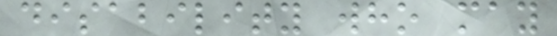disability who may
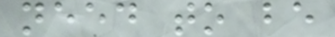need to be
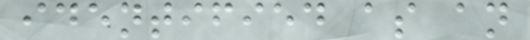identified as an
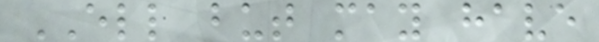ELL but may have
